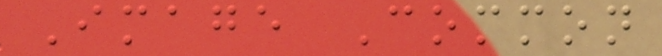Image Common
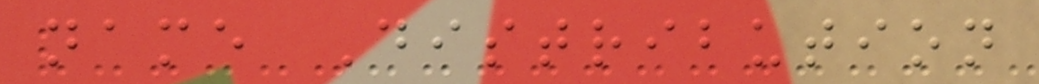name Distribution
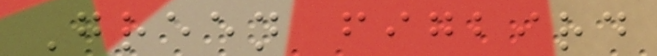Green figbird
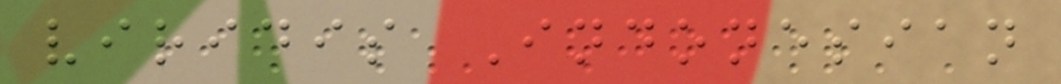viridis Indonesian
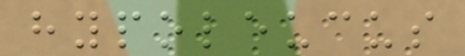hypoleucus
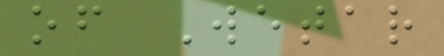of Wetar
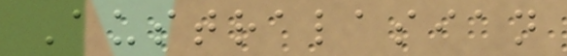Australasian
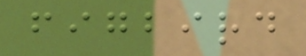figbird
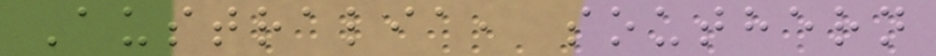Australia, southern
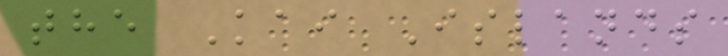the Kai Islands
